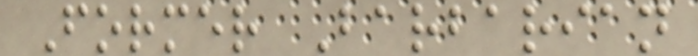Former Barbarian
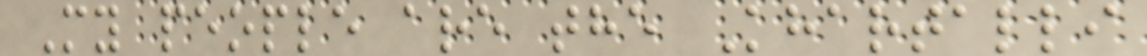My people are the Khartalli
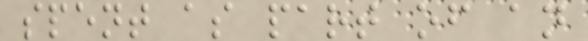spent as part of an
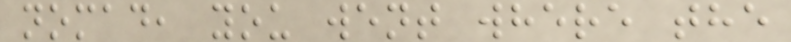nomad, you went where the
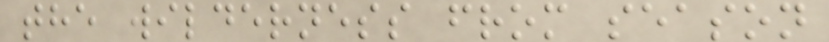the wilderness from season
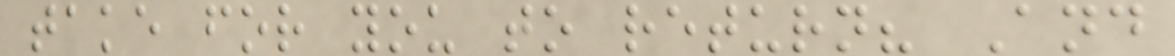take for you to return? And
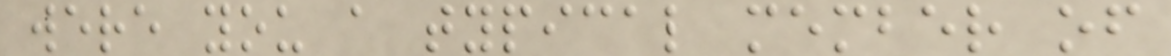were you a typical member of
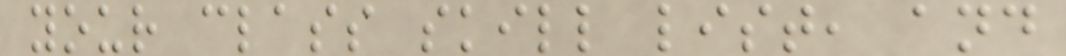your class skill list, and
